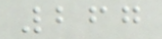267
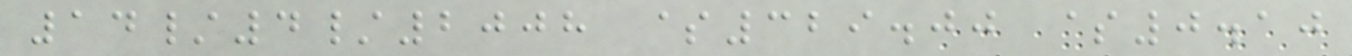14/4/2008 $329.00 $0.10
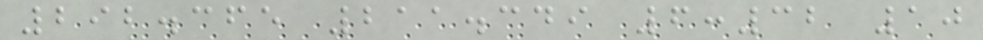292.365 211.349 6:32 10
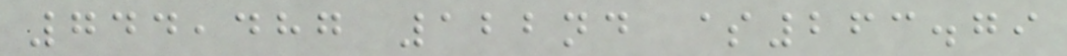744,487 122nd $263.79
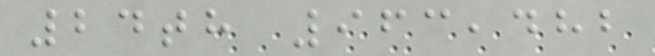24th 963,482
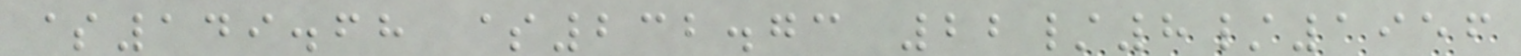$149.68 $232.73 22/8/1956
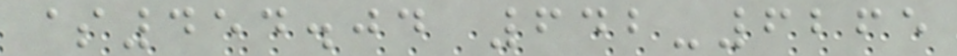$454.04 642-6265
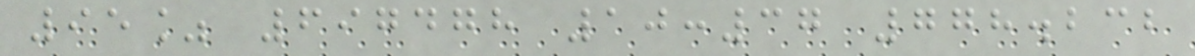95% 697478 10:37 778.232
